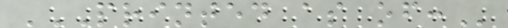PRINTED AS OF:
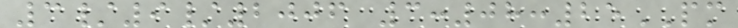3/9/2006 3:08:25PM
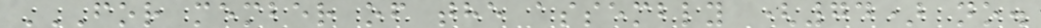FOR MEMBER OF THE ASSEMBLY (74) NO.
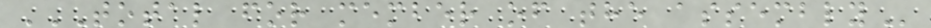TOTAL FOR MEMBER OF THE ASSEMBLY
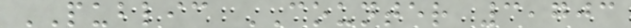PUBLIC COUNTER 3,703
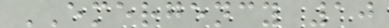EMERGENCY 10
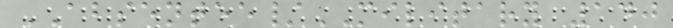ABSENTEE/MILITARY 140
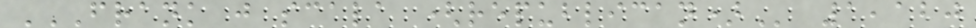FRANK J SCALA (REPUBLICAN) 1,120
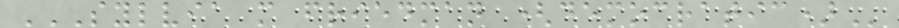SYLVIA M FRIEDMAN (DEMOCRATIC)
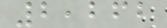2,262
